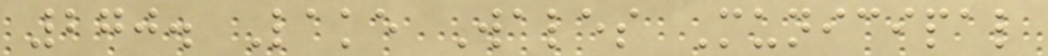270. Lake Wales Municipal
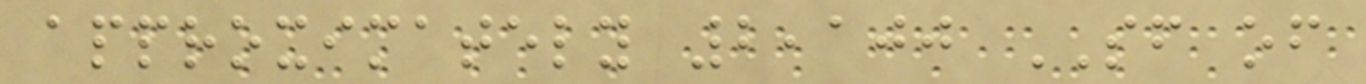approximately 2,100 SF of
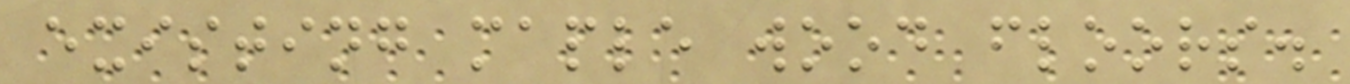existing maple wood floors.
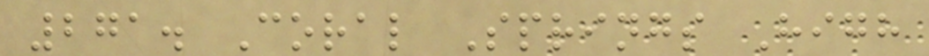271. Coral Springs High
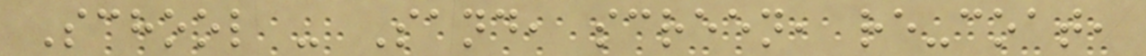School - Sand, screen, re-coat,
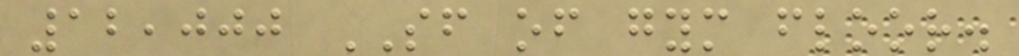12,000 SF of gym floor.
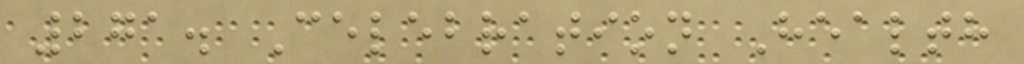271. Celebration Health
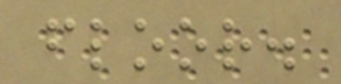floor.
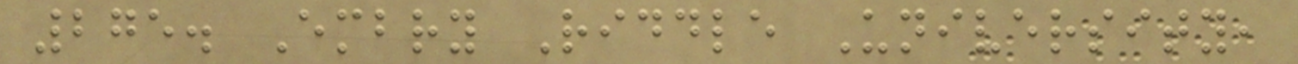275. Embry Riddle University,
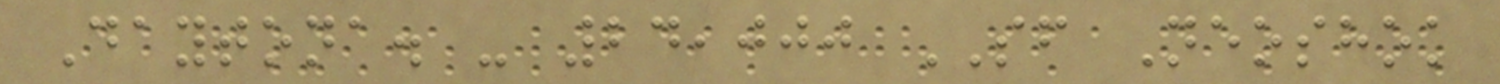Daytona. - 24,000 SF Neoshok
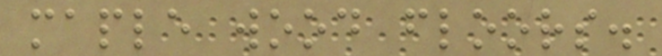maple wood floors.
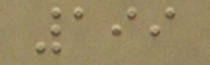199
